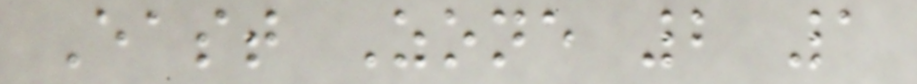East Zone 2 1
